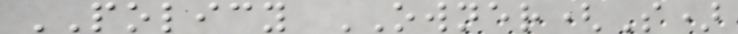POLICY OWNER(S)
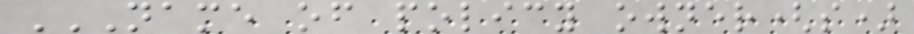NAME OF POLICY OWNER(S)
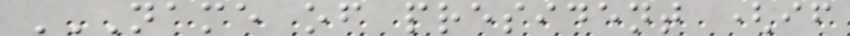NAME OF PRESIDENT (IF
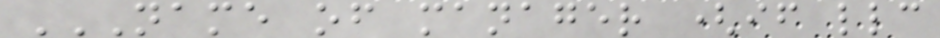NAME OF MANAGER (IF LLC
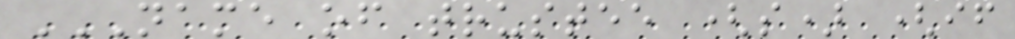NAME OF TRUSTEE (S) (IF
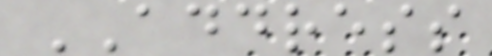ADDRESS
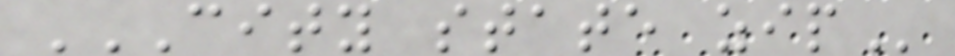CITY STATE ZIP
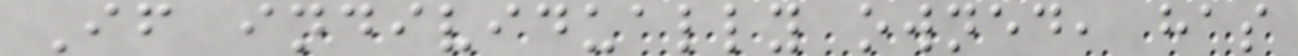If individually owned, has
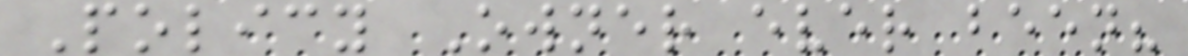Policy Owner ever been?
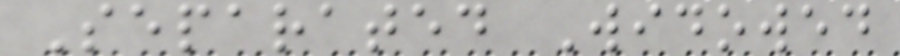Separated Widowed
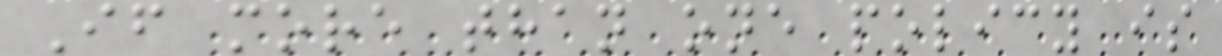If more than one policy is
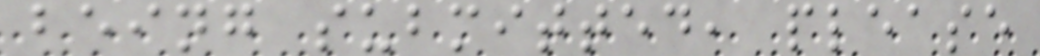being submitted, please
